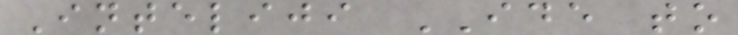Inteliji IDE to
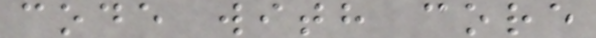code with core
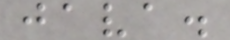java.
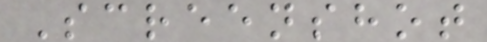Screenshot
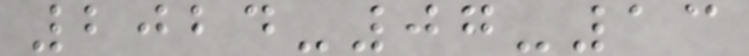2024-07-13
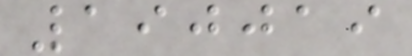190019
